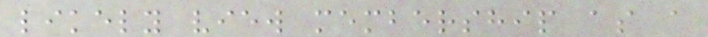likely view membership as a
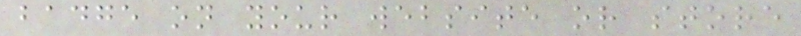badge on your website or store
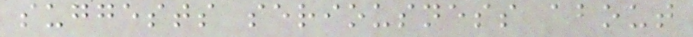suggests seriousness about
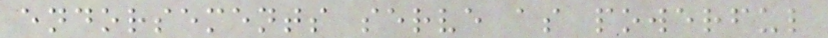endorsements serve as powerful
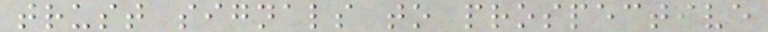trust signals to prospective
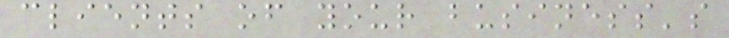clients of your business's
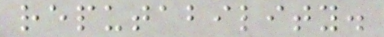reputability.
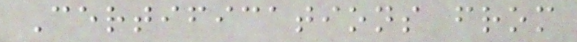Certifications from
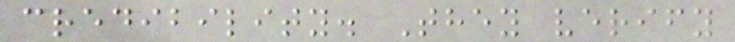credibility. They verify
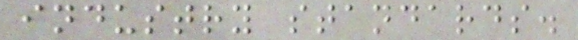industry standards.
